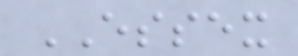ESSEX
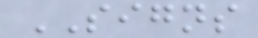SIGNS
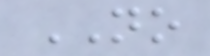NO
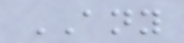ANY
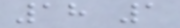18 1
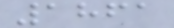1861
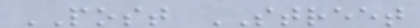POST STREET
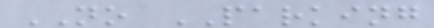NO PARKING
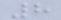8
